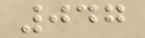047
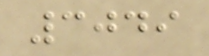3049
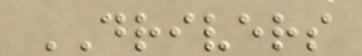DRIVERS
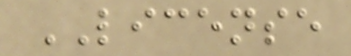LICENSE
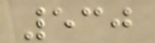530
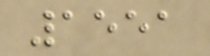1551
